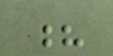?
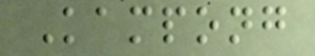Kampong
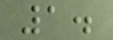1.
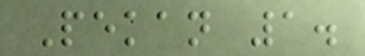Pekan 1.
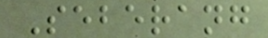Seberang
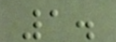1.
